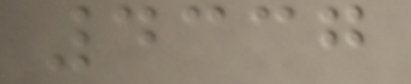4337
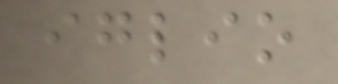iglio
